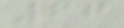66
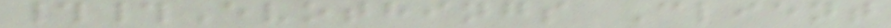##Evothings Client
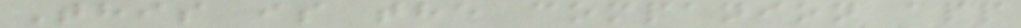This is the companion app
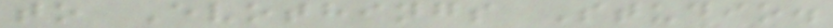to Evothings Studio.
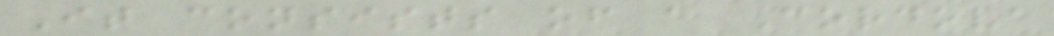It consists of a Cordova
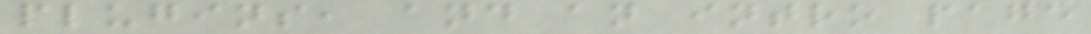plugins, and an intro page
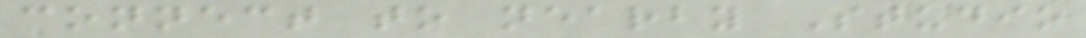connect to nearby Studio
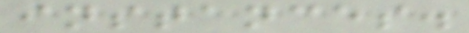instances.
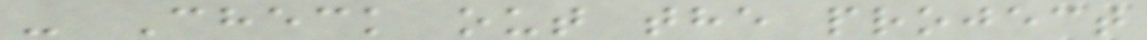- Check out the project
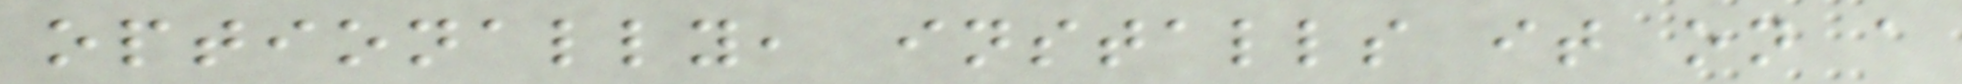optionally, installs it on a
